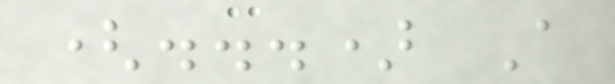(...) A
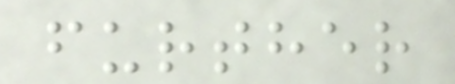further
